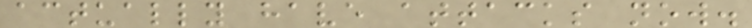actually have attacks now.
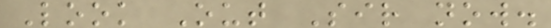Look Out Sir now.
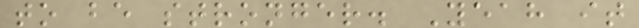to be stronger. Yeah it
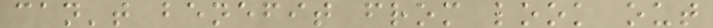can't benefit from look out
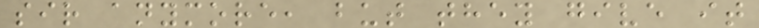sir anymore, but they give it
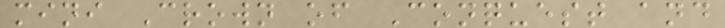mini Crown of Conquest and
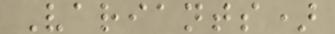Variants)
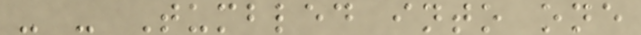- - Tumbled into one
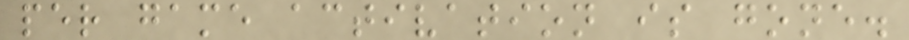per game activation is gone.
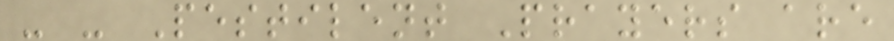- - Pestilent Prayers are
